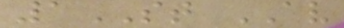1ST AV
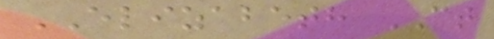ELIZABETH CT
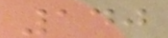140
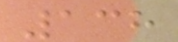138
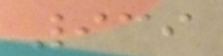939
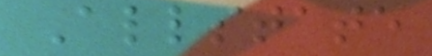Allstate
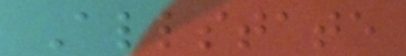Allstate
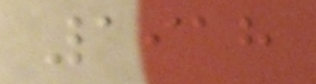1918
